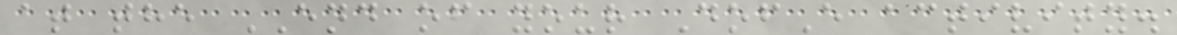at the END of your DofE activity.
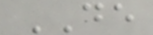DE
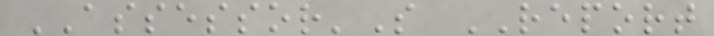ASSESSOR'S REPORT
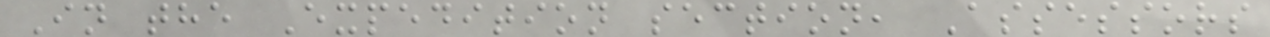In the Expedition section, Assessors
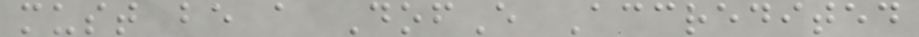must be a DofE Accredited
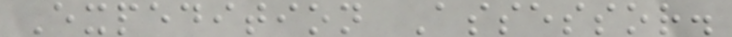Expedition Assessor.
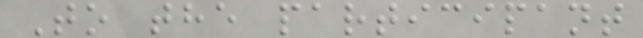To the participant
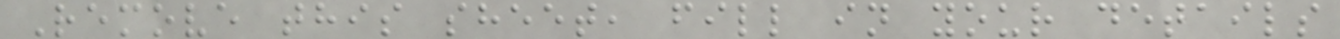Remove this sheet, fill in your details
